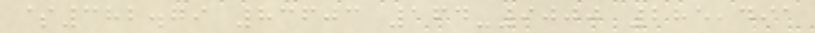$382.79 83603 164-9000 285,491
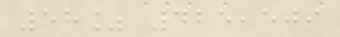58% 425,509
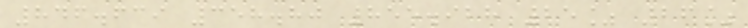846.639 358.80 855.928 25% 26%
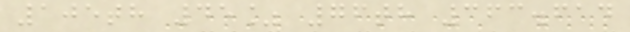105th 45% 76th 363.614
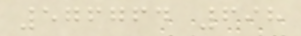576764 698
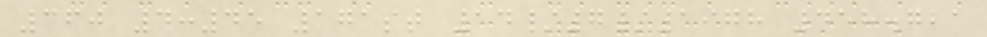360 4:45 171st 14/7/1978 458.721
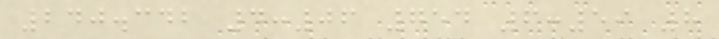240.342 4:06 754 6:59 8
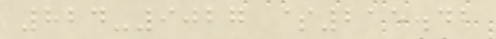824-9027 $215.42
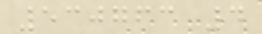530763 4
